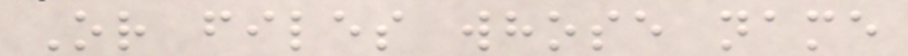Or files whose name
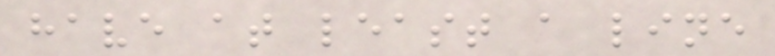have at least a line
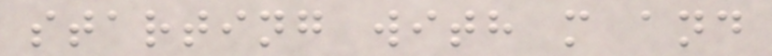starting with m and
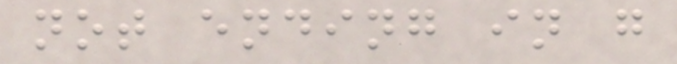not ending in g
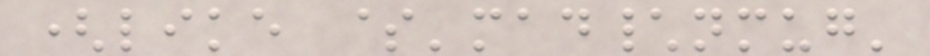(like $'mad\nmug'
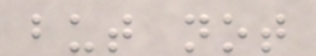but not
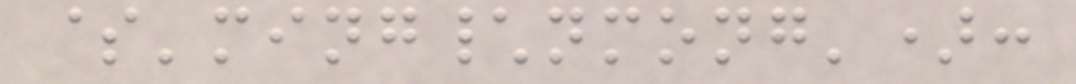$'ming\nmong'):
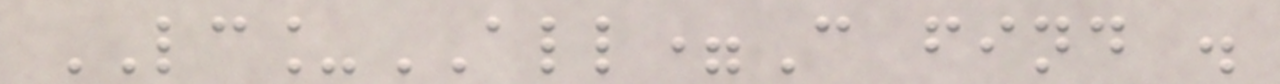LC_ALL=C find .
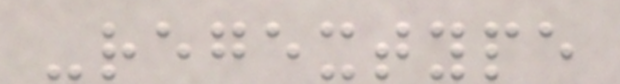-regextype
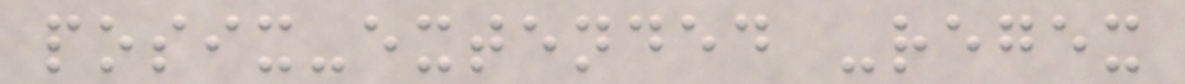posix-extended -regex
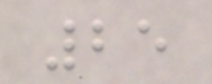25
